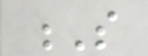S
